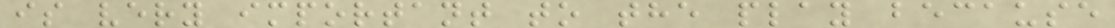is very important to the play because
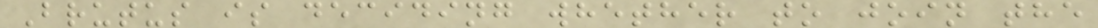Brutus is deciding whether to join the
